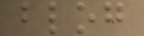blog
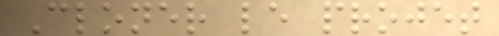Cloner le projet
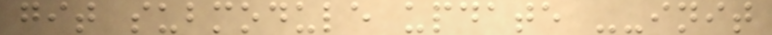git submodule update --init
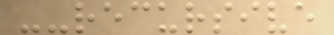--recursive
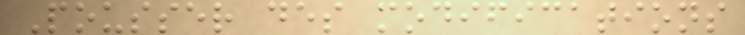Pousser des modifications
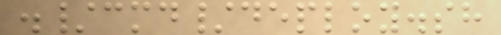./cmd/deploy.sh
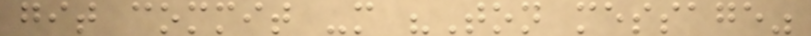git commit -m "Ton message"
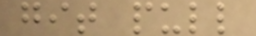git pull
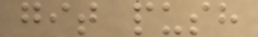git push
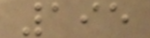195
